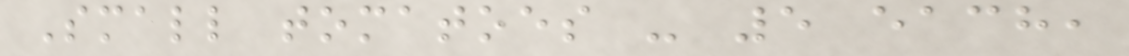Small tomatoes - 5 each,
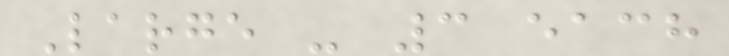Large - 3 each
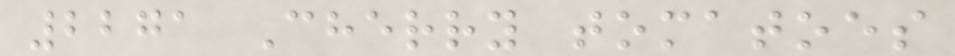2271 Cherry tomatoes
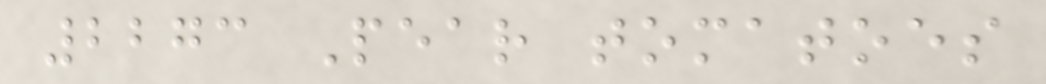2273 Pear tomatoes
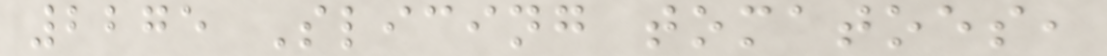2275 Slicing tomatoes,
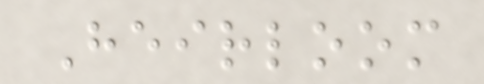Heirloom
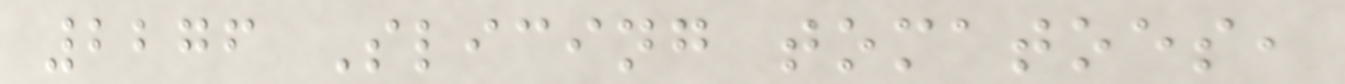2276 Slicing tomatoes,
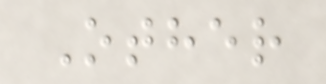Other
